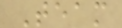Team
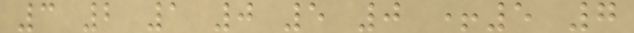3 2 1 0 5 0 +5 7
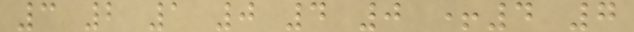3 2 1 0 4 0 +4 7
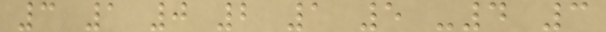3 1 0 2 1 5 -4 3
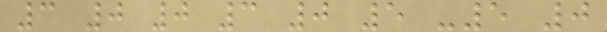3 0 0 3 0 5 -5 0
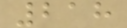218
